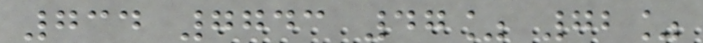734 7743 47% 72%
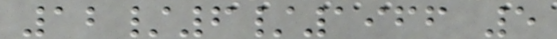12/6/1966 5
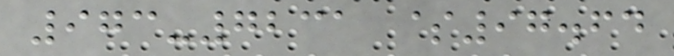973-7231 $97.64
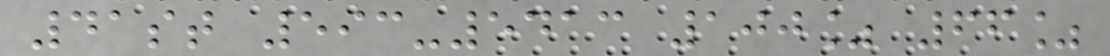41st 593-5413 100% 66%
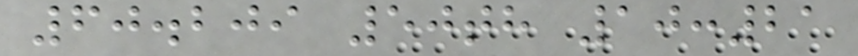60.209 50th 10:21
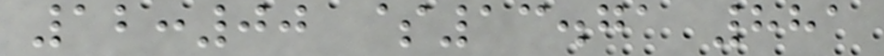12:00 $13.71 881
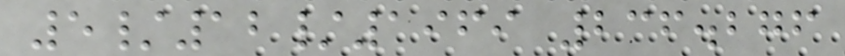5/12/1969 236.276
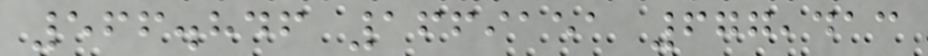566.846 1669151 677,413
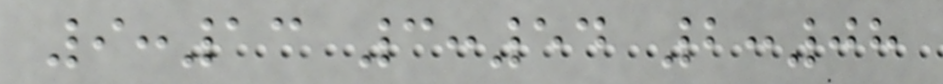9:13 3:54 2:08
